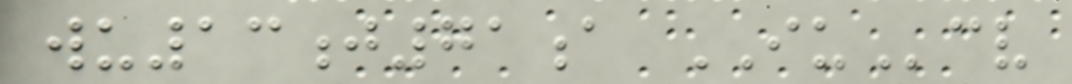wu13j71a IUcv
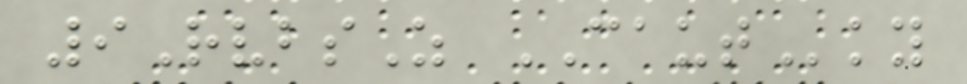9RvbsZ CAUTky
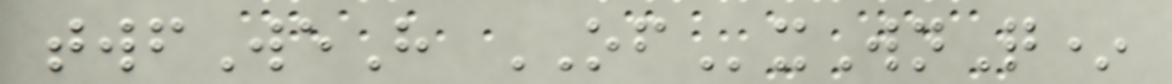twfWeH OFxWnQ*
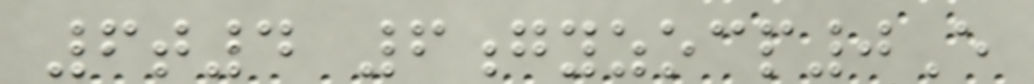6t4 6gyzocp0E
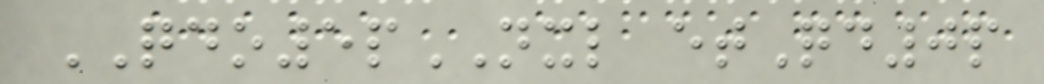QDO5pNXL etQd0p
